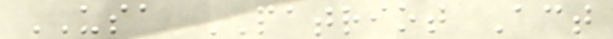USA PATRIOT Act
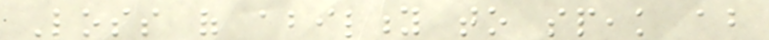Loss of ability to speak about
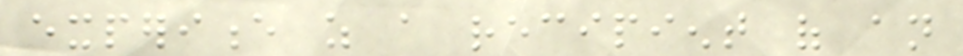experience as a recipient of an
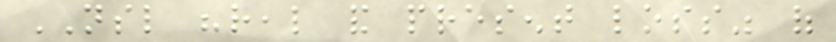NSL "real and present loss" of
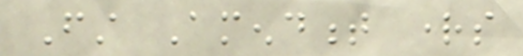First Amendment rights
